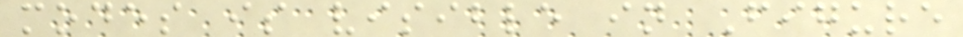modes is visible in Figure
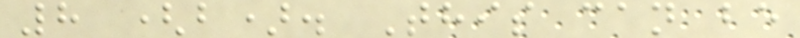8 (b). This can be
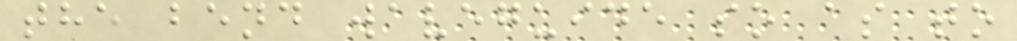the bend waveguide so as to
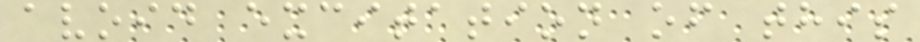avoid excitation of this
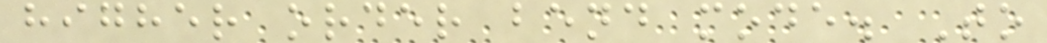higher order bend mode. To
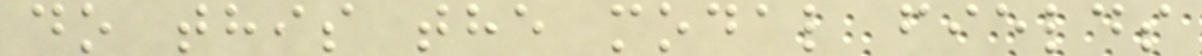do this the modal fields
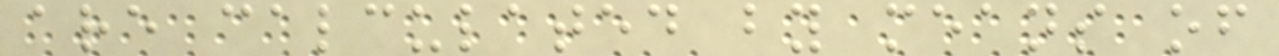are calculated by means of
